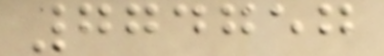774757
